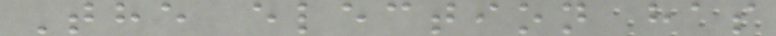The election has
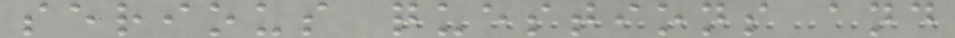serious questions and
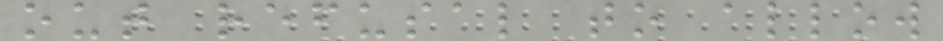out refusal to allow
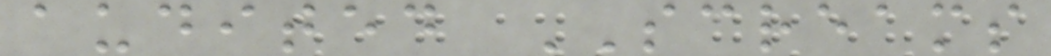audited SCREAMS
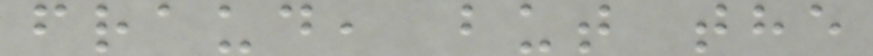fraud, but the
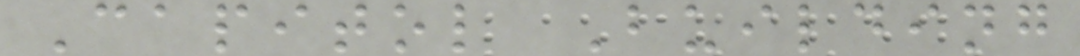Capitol Building
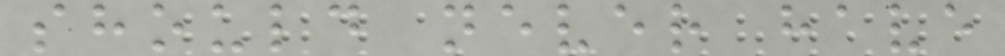should never have
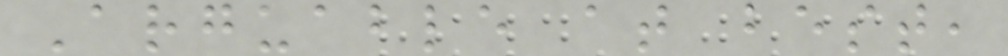Arguable at best,
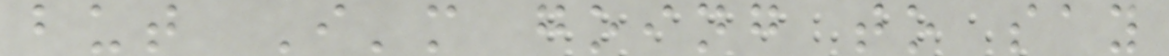but I'm going to say
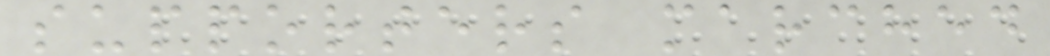supporters marched
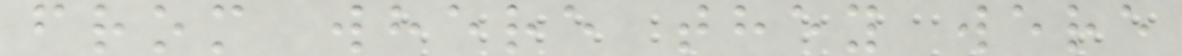from where they were
